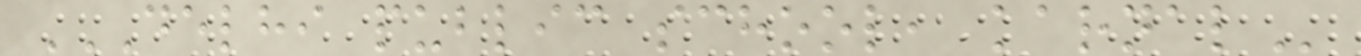DELHI PUBLIC SCHOOL, KARNAL
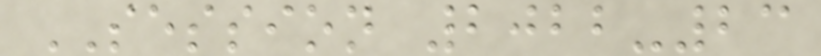SESSION 2022-23
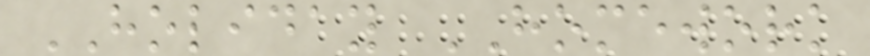HOLIDAY HOMEWORK
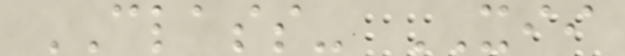CLASS- XII
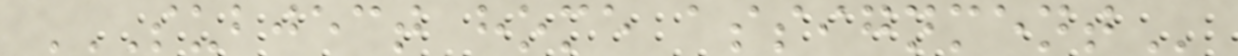SUBJECT HOME ASSIGNMENT
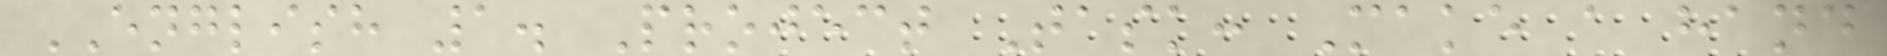ENGLISH 1. Project Task: Make a hand
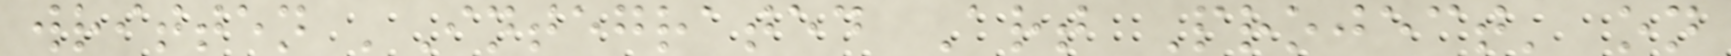written 'Integrated Art Project' on
